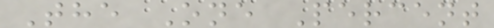The One Percent
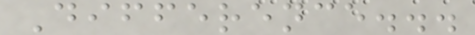Difference...
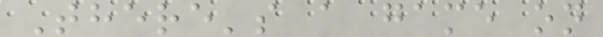There's a game on
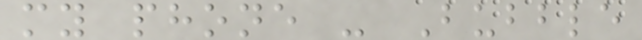my phone - Bubble
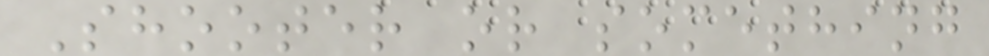Shooter or something
